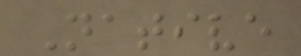Native
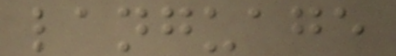language
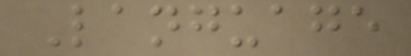Language
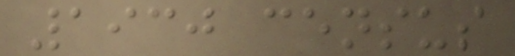1930 census
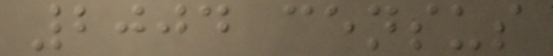2004 census
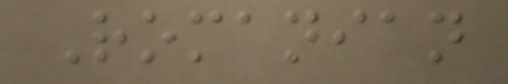Romanian
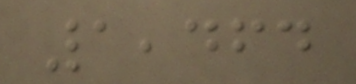1,464
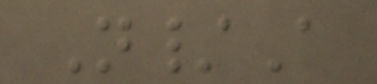N/A
